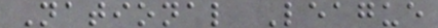National League
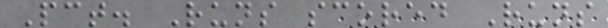Pct. Runs scored Runs
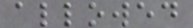allowed
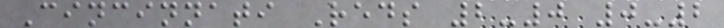Cincinnati Reds 2-0 0-2
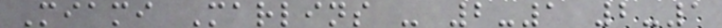Miami Marlins - 2-1 2-1
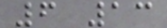6 13
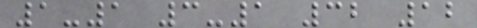1-1 3-1 32 12
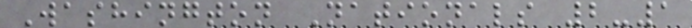Washington Nationals 2-1
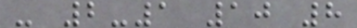- 2-1 10 8
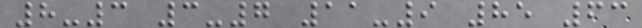8-3 3-7 11-9 85 63
